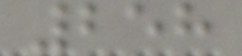258
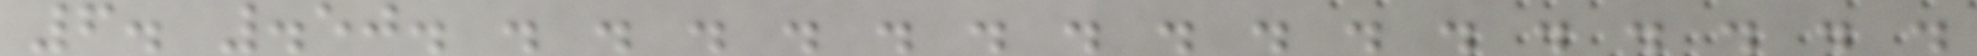6. .50. . . . . . . . . . . . . . . . .
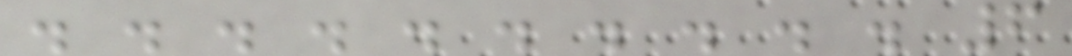. . . . . . . . . . 6
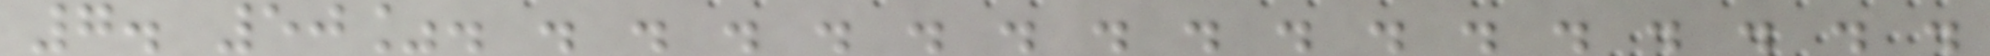7. 50%. . . . . . . . . . . . . . . . .
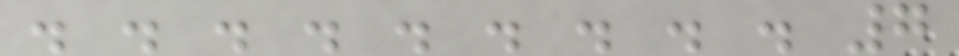. . . . . . . . . 7
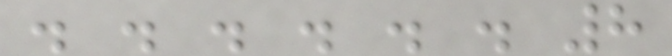. . . . . . 8
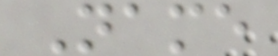Name
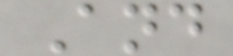And
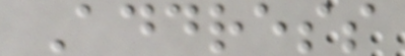Address
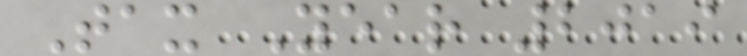Tax Year 2019
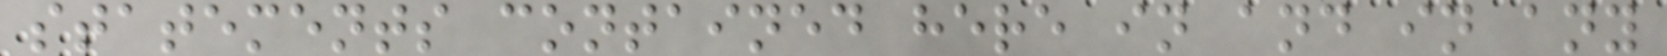statements contained here in and in any
